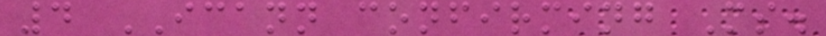4 ICANN confirming Ms.
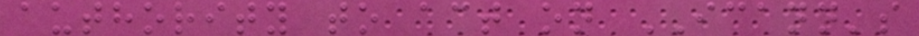authority to act on ICANN's
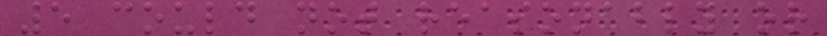5 could not reasonably or
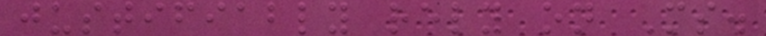justifiably rely on Ms.
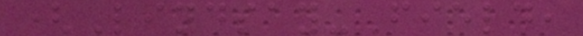(Lindsay-Field,
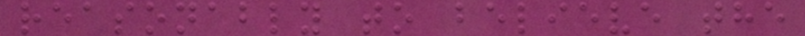reasonably to believe the
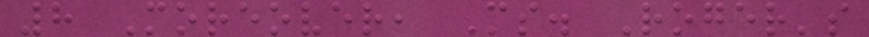8 Moreover, Ms. Roger's
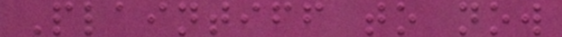Plaintiff to now
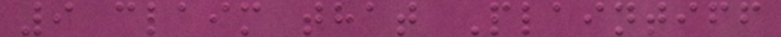9 claim that Plaintiff
